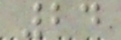24
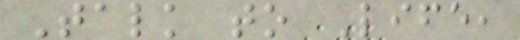Talk to Life,
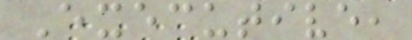Executive,
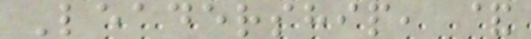Leadership, &
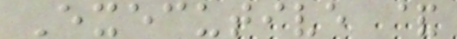Executive &
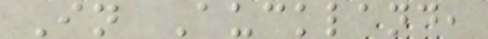In Auckland,
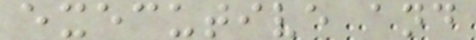executive and
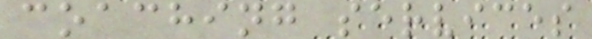coaching services
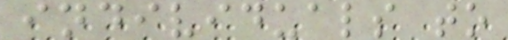individuals to
